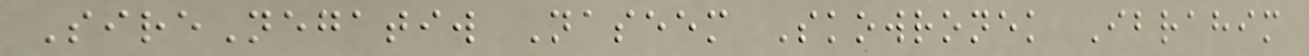SireNegatiw Naseem Skowronek Ibrahim
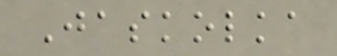Jaskolka
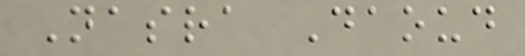Nasra Daoud
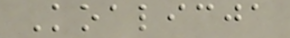Koalicja
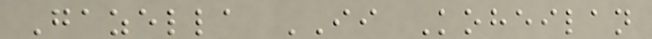Gazella II Koheilan
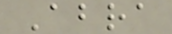Abra
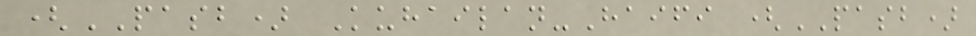(PASB) Kuhailan-Haifi (PASB)
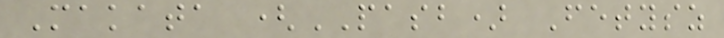Makata (PASB) Fetysz
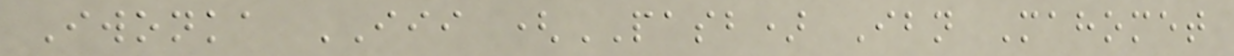Iwonka III (PASB) Ibn Mahomet
